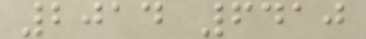2014 6410
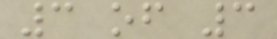3 of 3
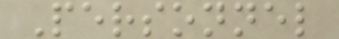Personnel
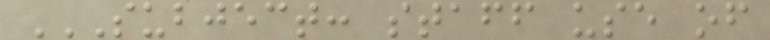SUBJECT: STAFF USE OF
